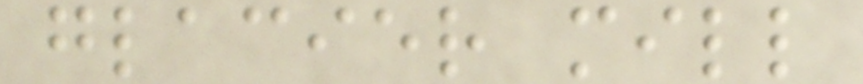glacier mill
